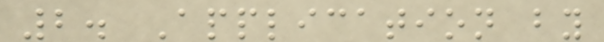2. Application by
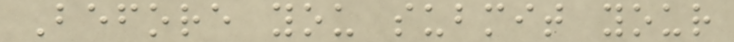Before you submit your
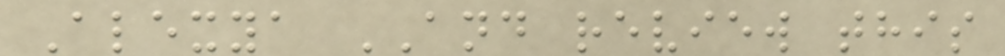Alexya AND review this
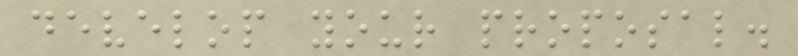develop your proposal.
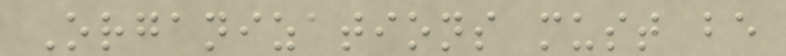Organizations must be
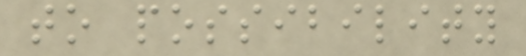to possibility
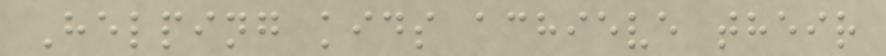Helping kids achieve their
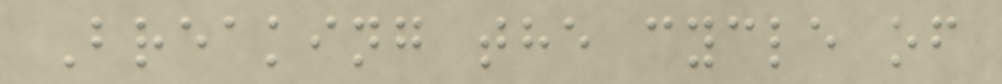Breaking the cycle of
